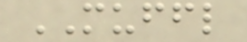MUFFL
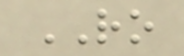RO
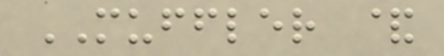MUFFLER &
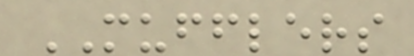MUFFLERS
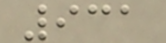931
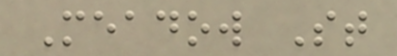Meadow St
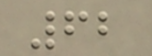62
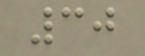30
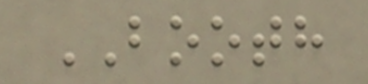BOOTH
